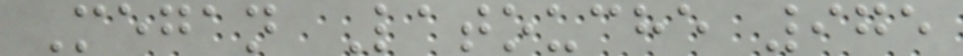Megan Latouche 975
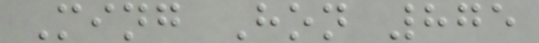Ming Hon 875
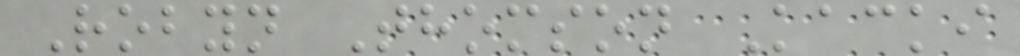Robyn Thomson Kacki
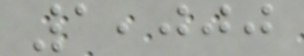1,000
